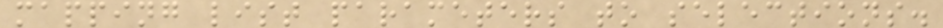mapping list parameters to selections.
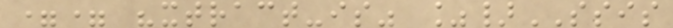== "xtract-is" %}SSIS
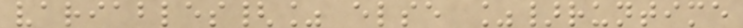variables{% else %}runtime
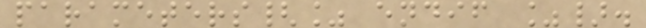parameters{% endif %}.
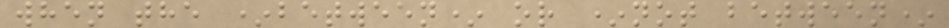when the *between* or *not between*
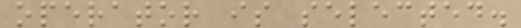operator is selected.
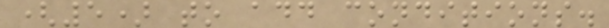(5) to add conditions.
